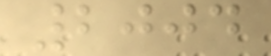2004
